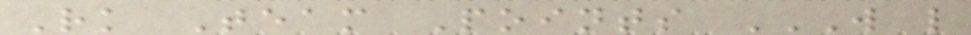Rk Team Points W L
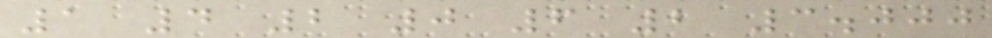1 4 2 0 6 2 3.000
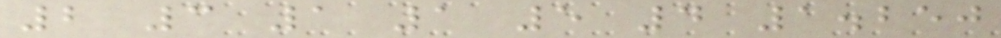2 3 1 1 5 4 1.250
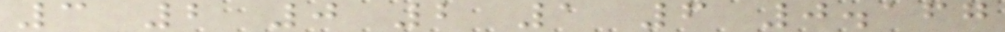3 2 0 2 1 6 0.167
